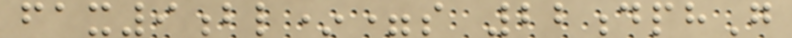fax9bl*=s 22dphG
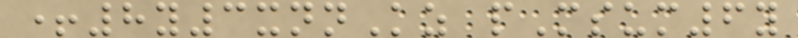+8y3xnnKz pMsum6y
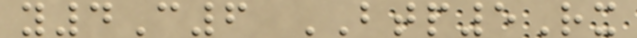y4C6 BTP5Rx
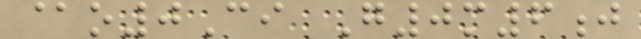@o0Ci G0m6j
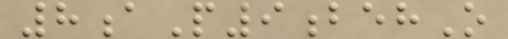8aP9behO
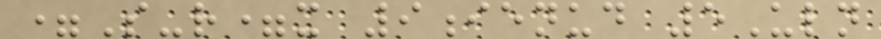=S-r=x 9ienud 5Uln
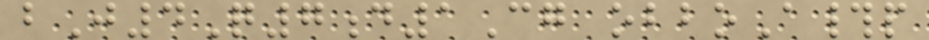bJ4Q7d1Cg obboA#p
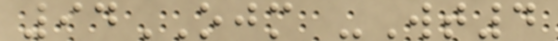94OJM -Wt4
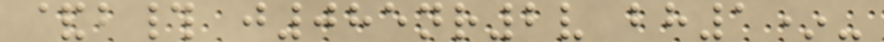&b# j085nr2v bh1*-
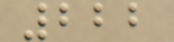222
